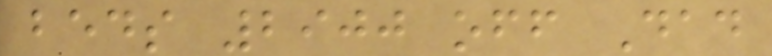beds 2900 off Dad
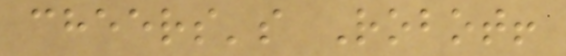cheers's Robot!
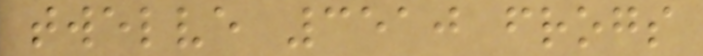twelve 3510 frogs
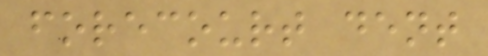forecourt dent
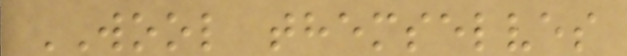WOOL themselves
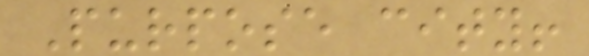Purpose city!
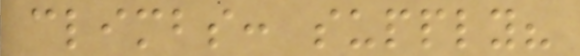climbs: supply?
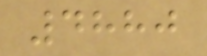4880
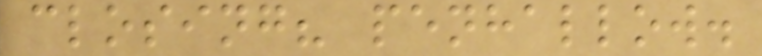closing? penhallow.
